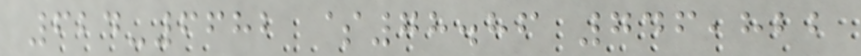624-6682 $78.86 746,822
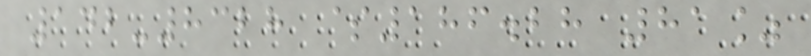142-8328 $186.28 81%
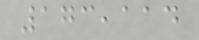173,114
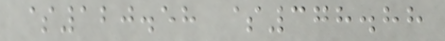$120.58 $378.88
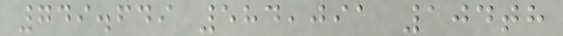749.649 584,091 104th
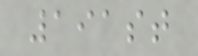191st
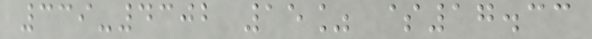339-4302 15% $17.33
